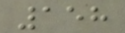158
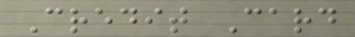Credit Card
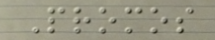Promos
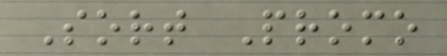Sort Promo
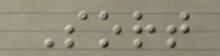Sort
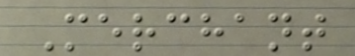Merchant
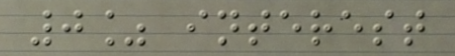0% interest
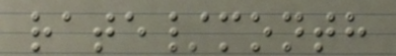rate/month
